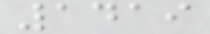1419
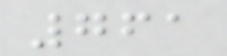761
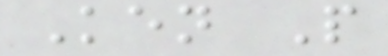Ken P
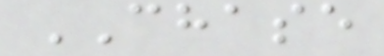CHASE
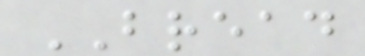BREAD
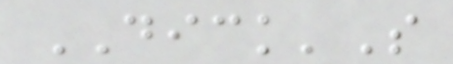DICK'S
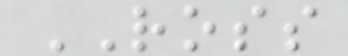ROSS
